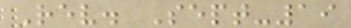Rev. Sept-19
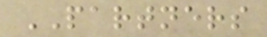PARTNERS
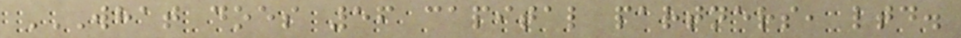WHAT DOES 56 CAPITAL PARTNERS, LTD.
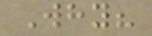Why?
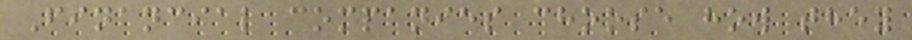Financial companies choose how they
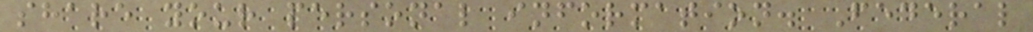share your personal information. Federal
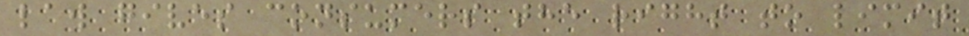law gives consumers the right to limit
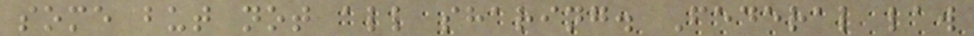some but not all sharing. Federal law
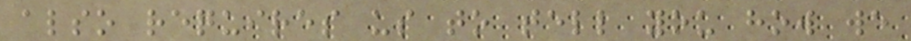also requires us to tell you how we
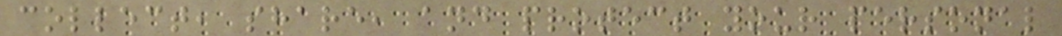collect, share, and protect your personal
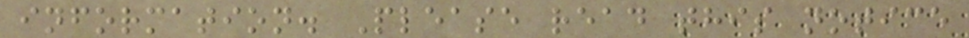information. Please read this notice
